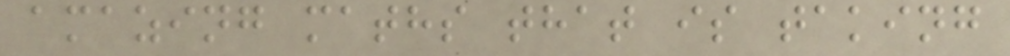amazing maths that is taking
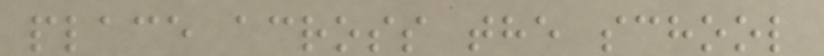place across the school
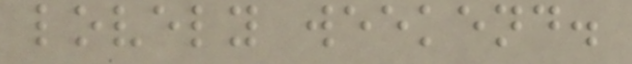lovely weekend.
